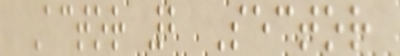Actor 2 Sector
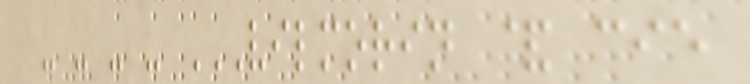- - - - VILMORIN & CIE
